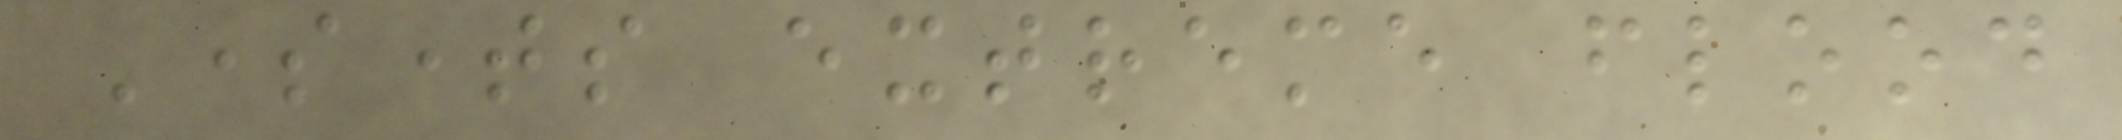Sometimes extreme flood
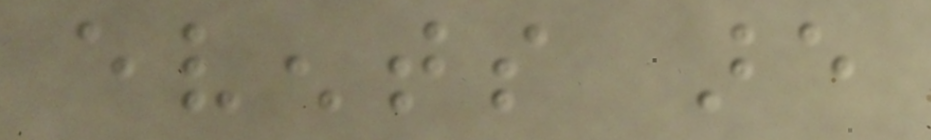events are
